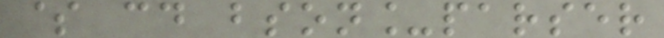$ cd bson_parser
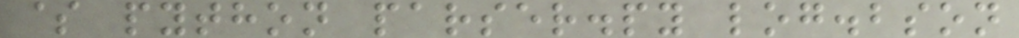$ python parser.py log.bson
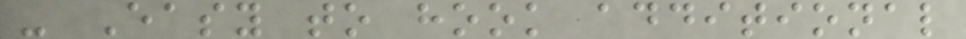- Easy to hook additional
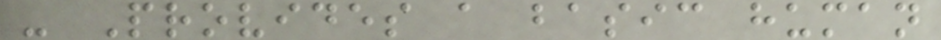- Provides a basic human
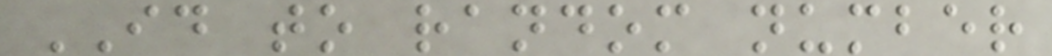ID to random number
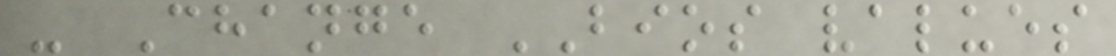- Change BIOS values
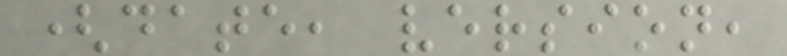(date, version,
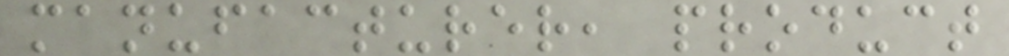manufacturer, product
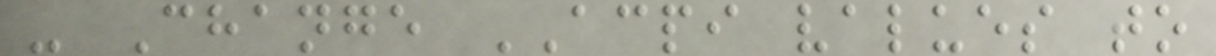- Change ACPI values to
